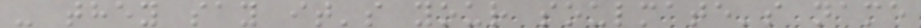- they say it's your soulmate's name
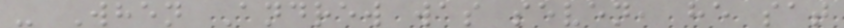- When Andrew was seven, he sat
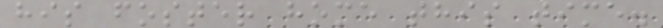his foster home this time.
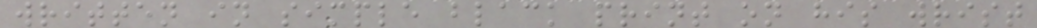written in simple black print on his wrist
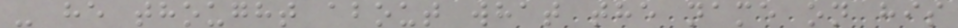- he thought about what the name on his
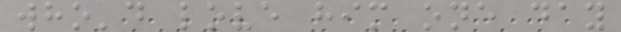who'd love him one day
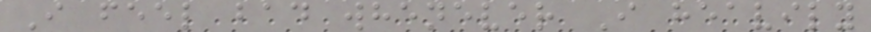I feel bad whenever I heavily
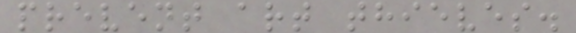prevent art thieves.
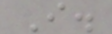I.
